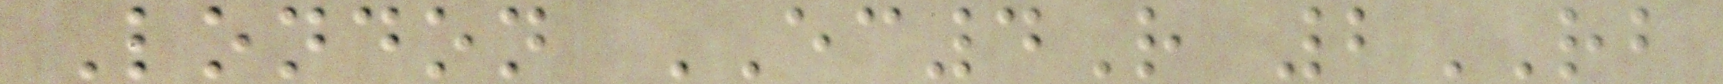London EC4R 2RB
